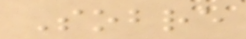Sobre
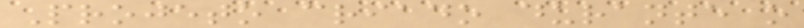Projeto criado durante o
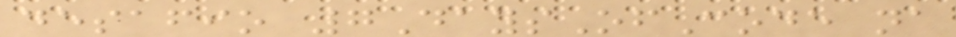desafio 7DaysOfCode na
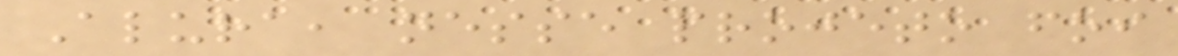Alura, nesse projeto foi
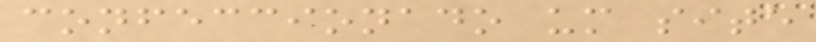confeccionado um site
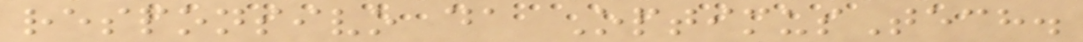responsivo da OptimusTech.
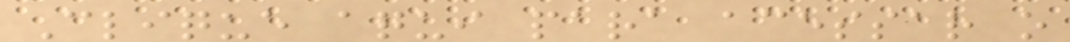Clique aqui para acessar o
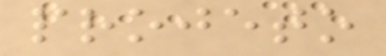projeto
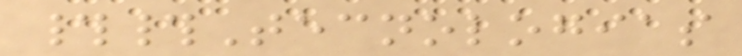##Tecnologias
